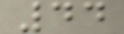44
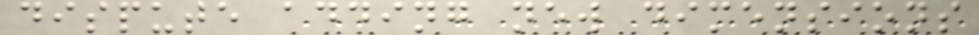dispute adding new dimensions
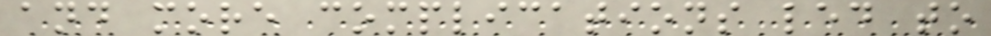and more complications led to
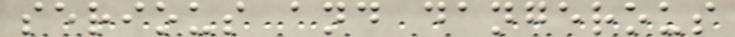serious and dangerous
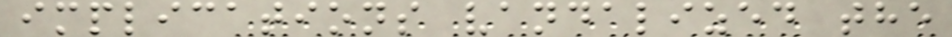implications vandalized the
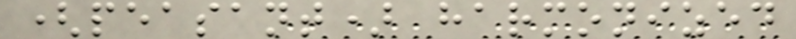(peasant) harmonized
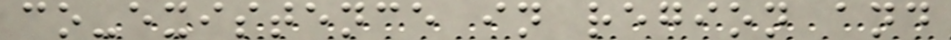co-existence in region and
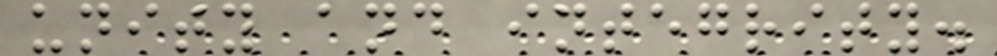unity and integrity.
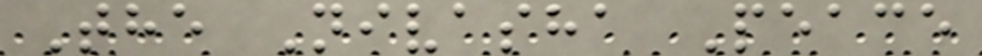The Nivasha Peace
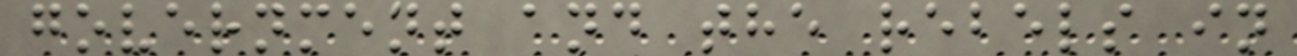government and the rebels in
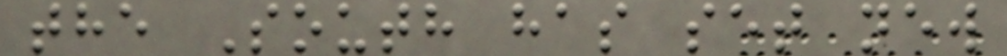the South has set new
